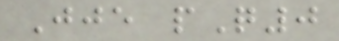Jje pQ0
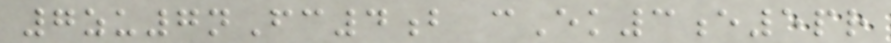7zu7nFc4b cEk3e5pr
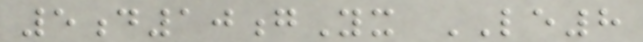5d10gYx LE8
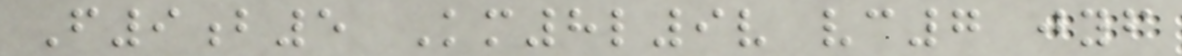F9b5 Km8l9v vc7 jyf
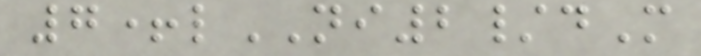7+lNI2/dM
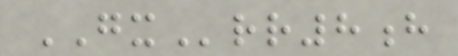GXrr8h
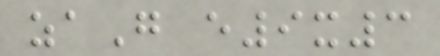zaG e9x3
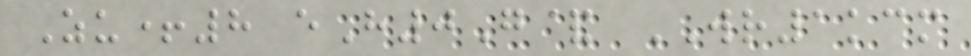Zu+8 eH0G& WR1kcm
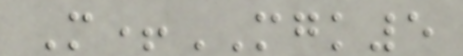M+MGK5
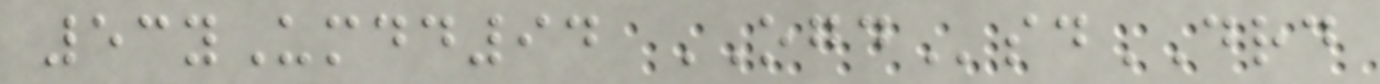53yUmdd94 OGDsdDRD
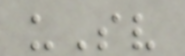uSv
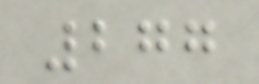277
